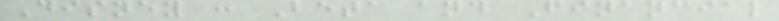Disney : Beta and Financial
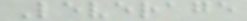Leverage
